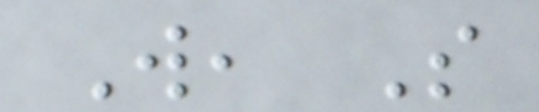W, S
